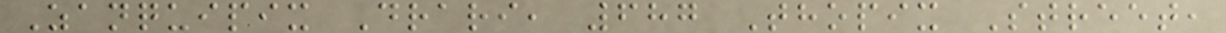Zanquipix Drari, 687 Thopix Street,
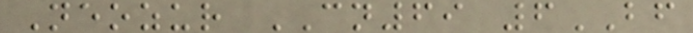Neozur CN69 6BF
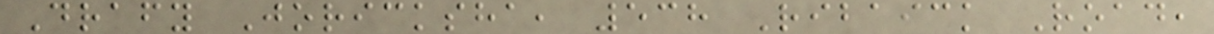Drafy Joricksha, 538 Ribaick Road,
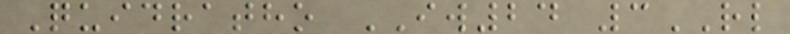Quidratho IW24 3RL
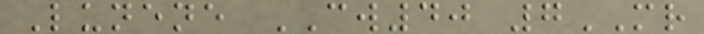Lunene CW40 7MR
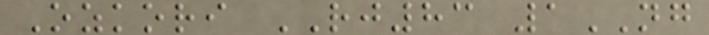Ozkori RJ83 1NG
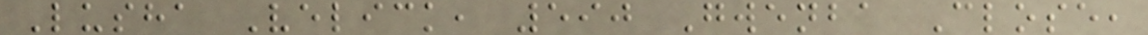Lusha Velick, 590 Gwenba Close,
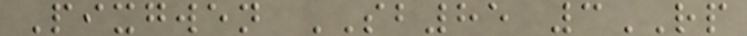Pixgwen SB85 3RP
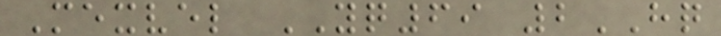Mexvel YQ69 2HQ
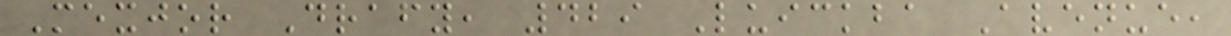Mexjor Drafy, 429 Luickba Avenue,
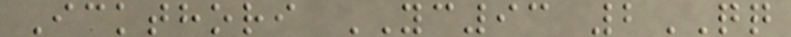Ickthori YC93 2QQ
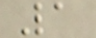1
